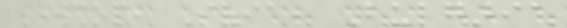Workshop, Sofia, Bulgaria
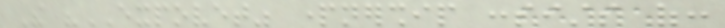The "EXPOVET" partnership consists of:
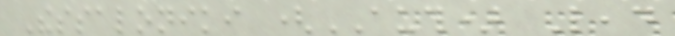Thessaloniki (AUTH) Lead
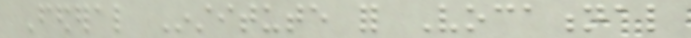Federal Institute for Vocational
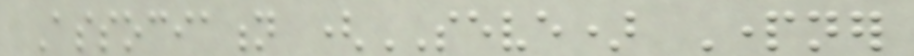Association (SEVE) Partner
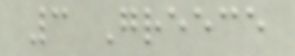3 Greece
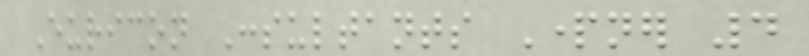Euricon Consultants Partner 4
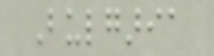Bulgaria
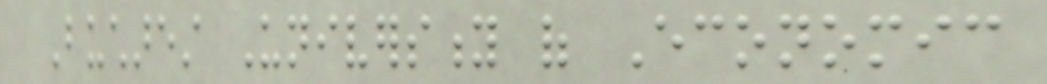Bucharest University of Economic
